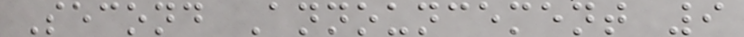Second Announcement 9
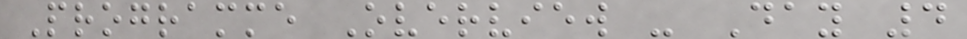Programme Overview - Day 4
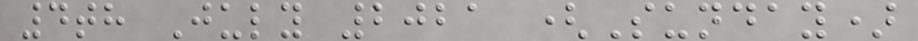4th July 2021 (Sunday)
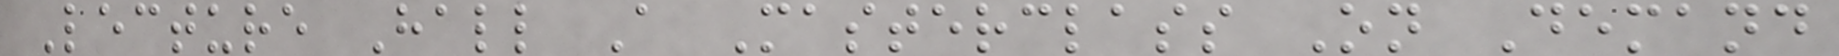Lecture Hall A Masterclass On Demand
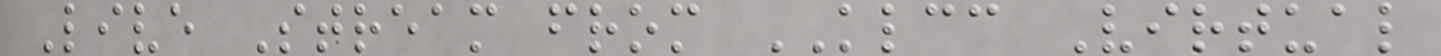Live Stream from KLCC Virtual
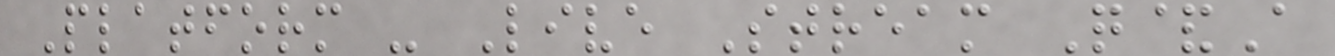Platform - Live Stream Q&A
